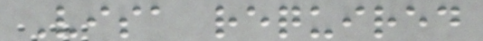Visa required
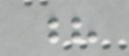?
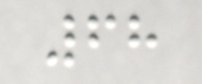68
